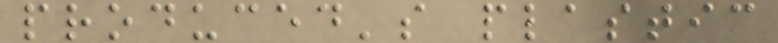produced's plastic
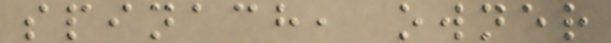spinach, owner
